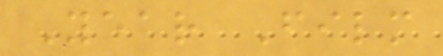Year Film
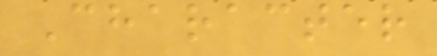Character
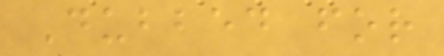Dubbed for
